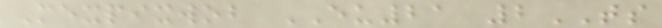Mexpixwob EU21 2TS
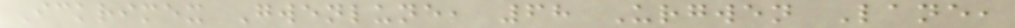Ickrimex Gwenlune, 68 Urgwen Lane,
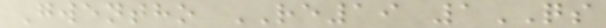Gwentho RE19 1QS
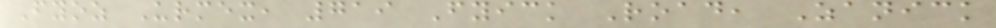Fyoz Urmex, 719 Fyick Road, Zanick
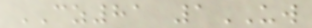CZ81 1UW
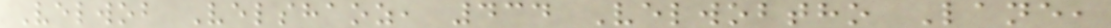Velwob Velshaoz, 434 Velwobtho Lane,
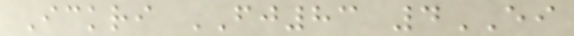Ickri FJ83 4EI
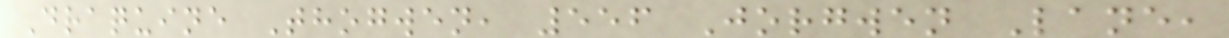Draquine Thogwen, 556 Jorgwen Lane,
